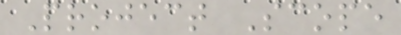Project Scope
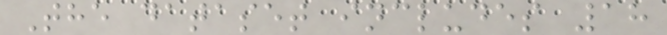The dataset includes 18
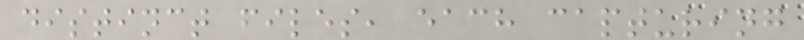distinct files, each capturing
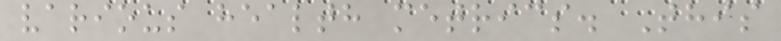various health metrics. This
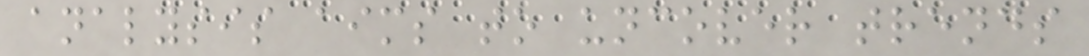analysis aims to uncover trends
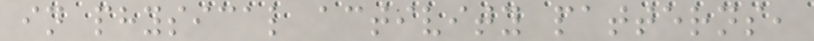in physical activity patterns,
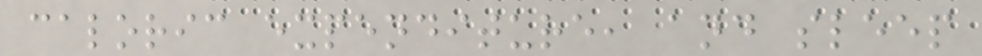caloric expenditure, and sleep
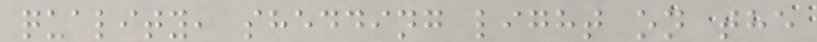quality, shedding light on the
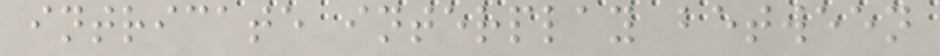intricate interplay between
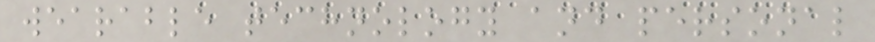wearable technology and personal
